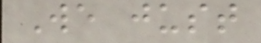We just
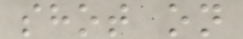shot on
